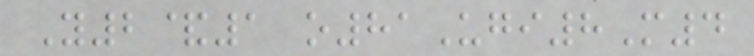Y2&1 o81Ugi8M4
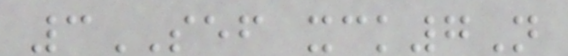3SEF xck7N
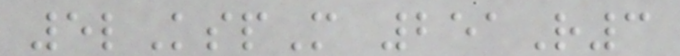5lKspM 251R3
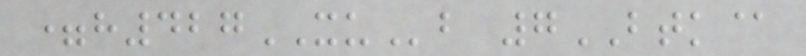=h427XUb 7BTK@
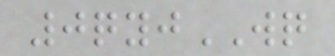0qyjWQ
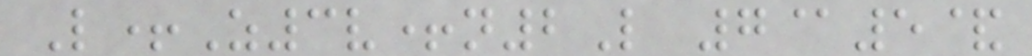L+Z3v+n2L 7@5&
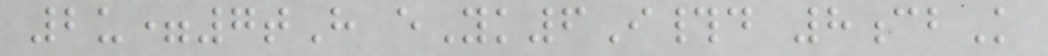2u=7tH eYk6I#d 8cbK
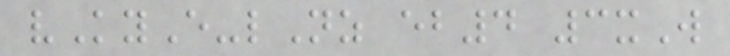vKyE-lNz eb4 3xW
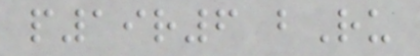p19r6 bRu
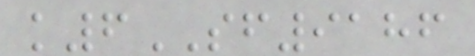k6SF9186
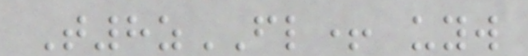T8zFL+ uyw
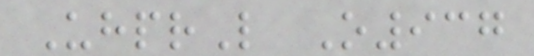UhprL O937
